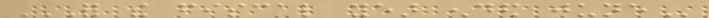FOR THE FISCAL YEAR ENDED JUNE
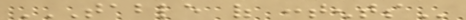TABLE OF CONTENTS
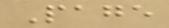Page
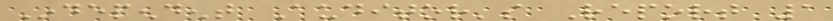Independent Auditor's Report 1
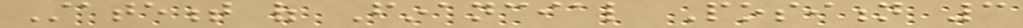Statement of Financial Position 3
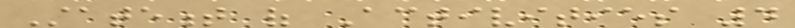Statement of Activities 4
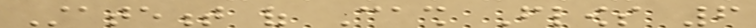Statement of Cash Flows 6
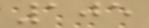105
